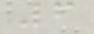6
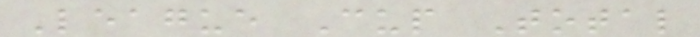League Cup Total
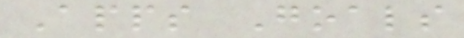Apps Goals
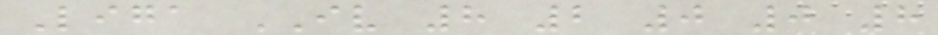Liga IV 8 2 0 0 8
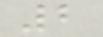2
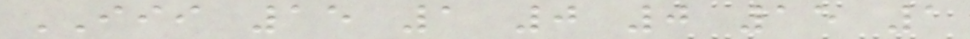III 15 1 0 0 15 1
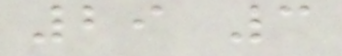29 3
